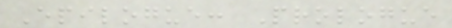Epilogue: Prologue
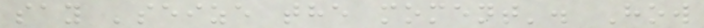say 'seize the moment'. How
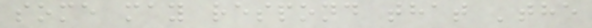some may respond that 'the
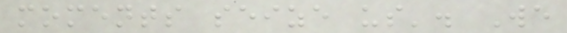moments seize us'. We
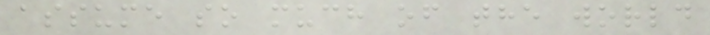assume so much of the world
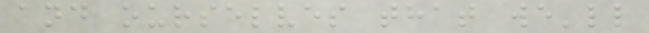and ourselves that we'll
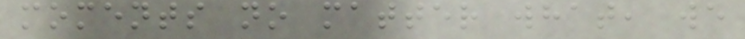moments no matter what, we
